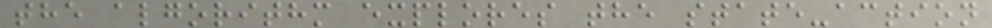the algorithm explores the state-action
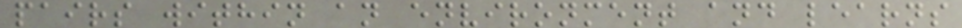pairs within an environment and learns
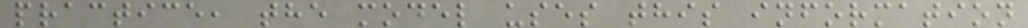practice, the model uses this information
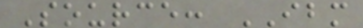Source: IBM
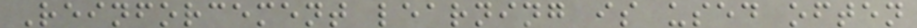Reinforcement learning is used often
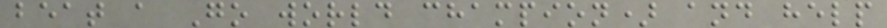beat a Go world champion) and help
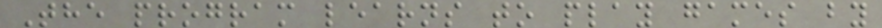The program learns to play games by
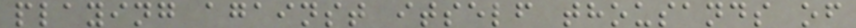playing against itself thousands of
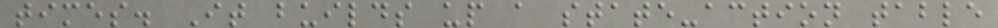times. It builds up a state-action table
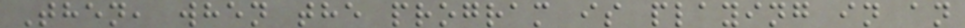Then, when the program is playing in an
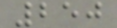250
